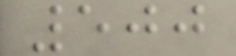500
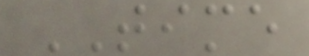TIME
